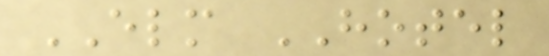ELM HOTEL
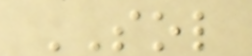SOL
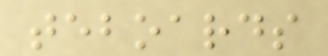teboards
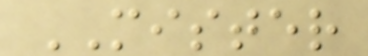MISTER
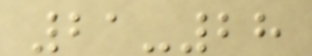21-28
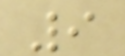9
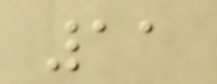11
